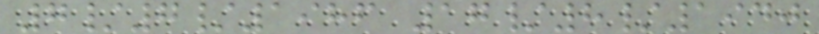7/7/1986 17/8/1940
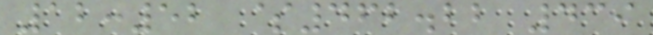12:52 $462.22 439
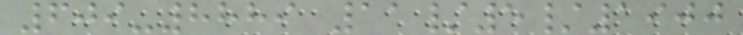609-8889 11/5/1900
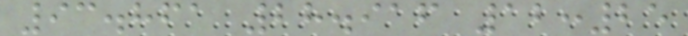93.861 28.916 12:25
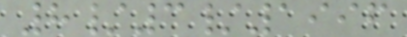8/3/1996
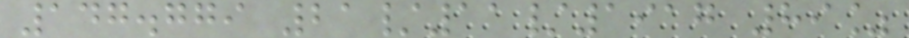147.779 21/11/1917 89%
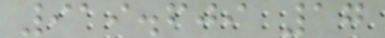919.609 17
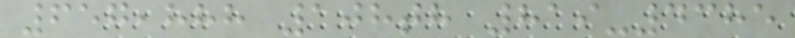657,888 108th 819-4385
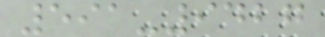591-9427
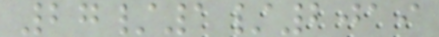27/1/2019
